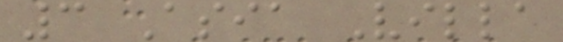3 Asia Villa
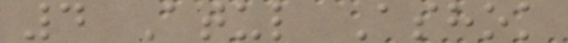4 Atul Ashok
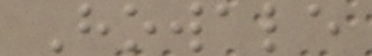Howale
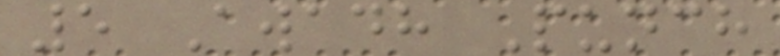5 Awadh Punch
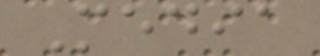Media
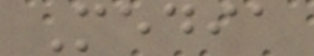Media
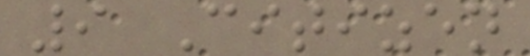9 Citizen
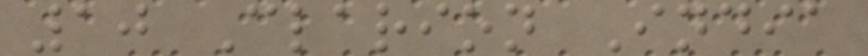10 Clarion India
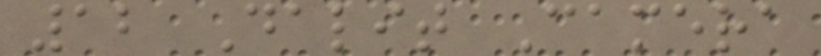12 Dalit Camera
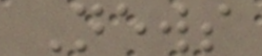News
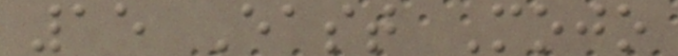15 East Mojo
